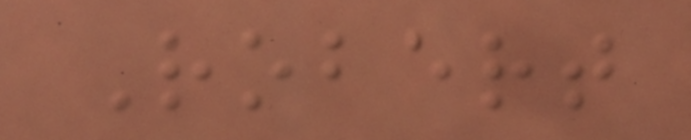Robert
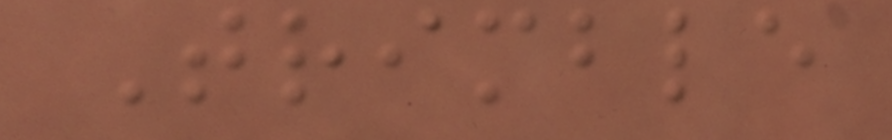Trimble
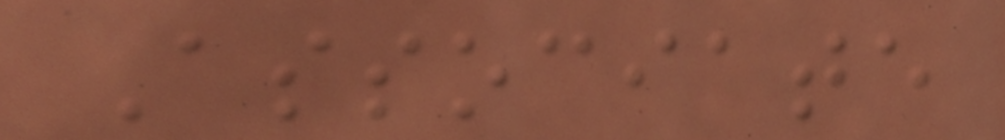Associate
